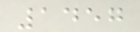1457
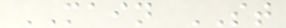MAIN ST
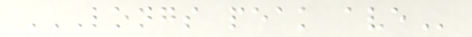LONGS PEAK AVE
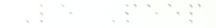Le Peep
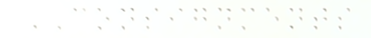CONSIGNMENTS
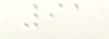91
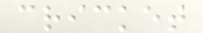cricket
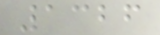1326
